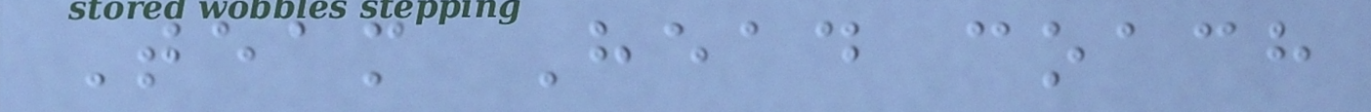Team Head coach
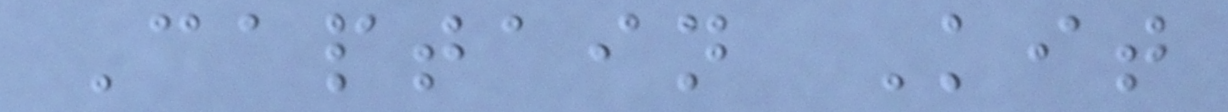Captain Kit
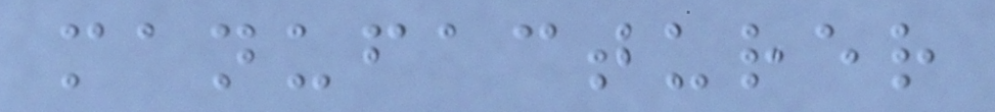manufacturer
